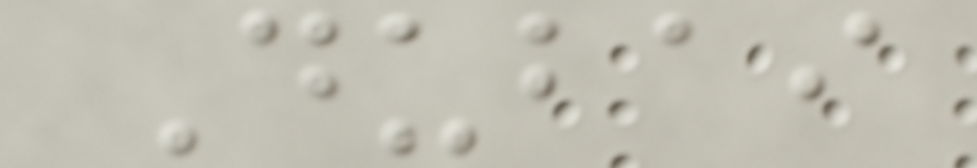Dubai
